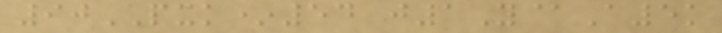90PXK*54 j1Y@A5k
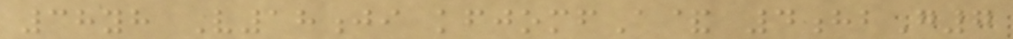38yh V18ji kfjomfA& 4hbG7
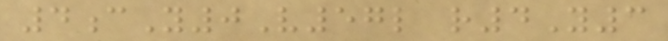4cY0V57l r4Y3
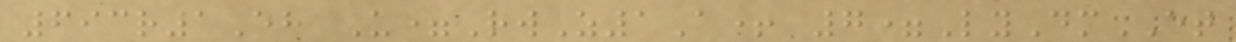693r1Eh U=RwZ1A+ 7=LyDmET
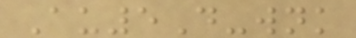Au5D-wnk
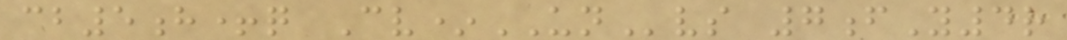cb5h+q Cv*UNvs 7fY4r
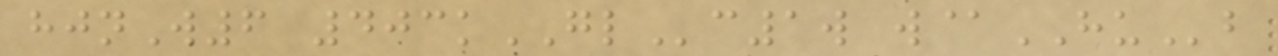hjnW6 403kGLc1w w@HUb
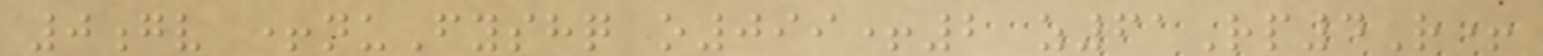0gv +nuFyshq o099+2 z61Rp4R+
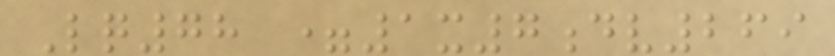Lq78 =1x7dv269
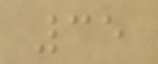35
